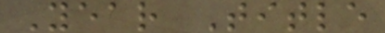Year Title
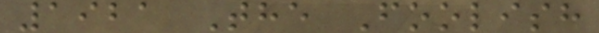1921 The Foolish
